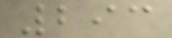293
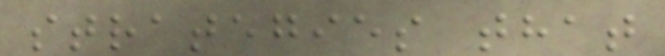strategies that
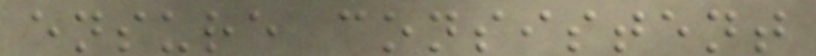ensure consistent
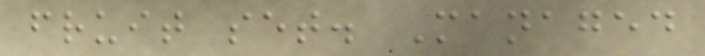fruit set. Managed
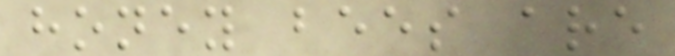honey bees are
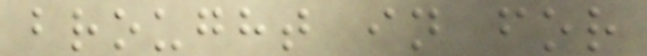brought in for
